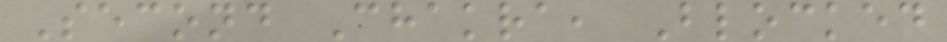Second Chakra, Blocked
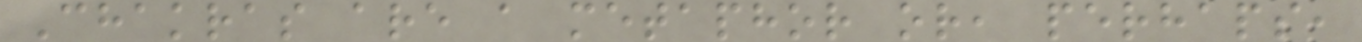Chakras are a metaphor or, perhaps,
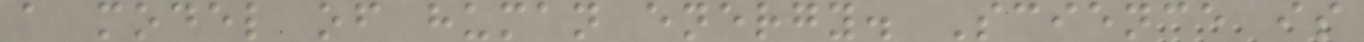a model of human energy. Science is
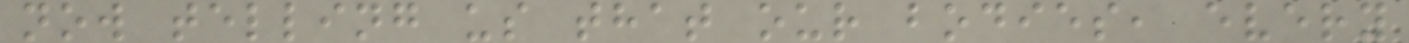now telling us that our bodies, every
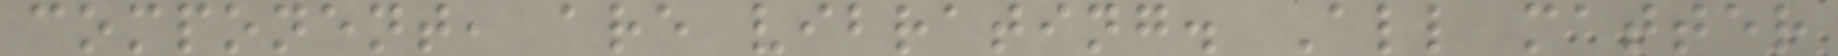component, are vibrating. All matter
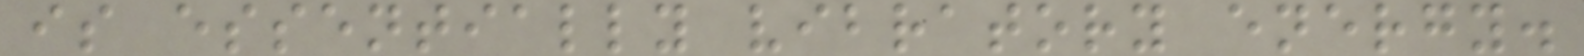is essentially vibratory energy.
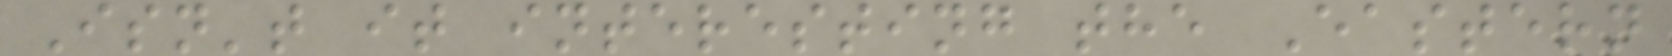Isn't it interesting the Eastern
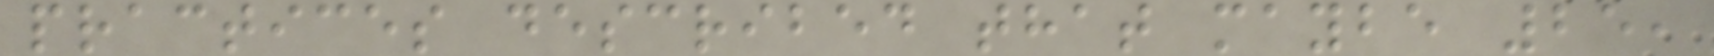practices described that maybe 25,
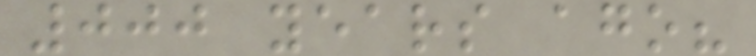000 years ago?
